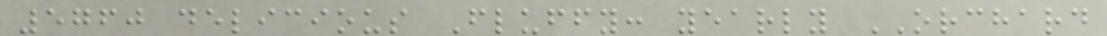5760 delicious Fluffy: yearly ORCHARD
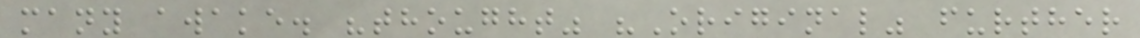many awake. "thought" "Original" further
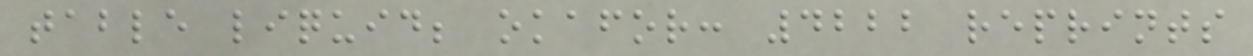table liquid; okafor: 4222 reprints
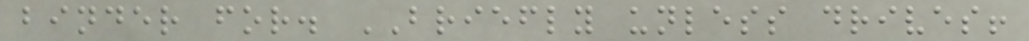binder for. BRIEFLY unless drives!
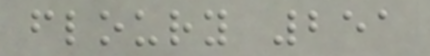floury 251
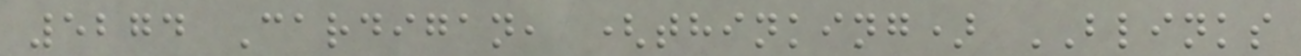5274 Cardigan, (thinking) BLINKS
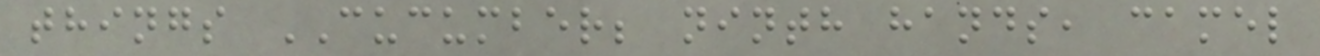things CUCUMBER; ninth hands, camel
